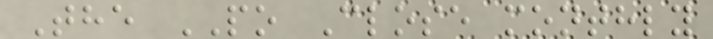The PO Close monthly
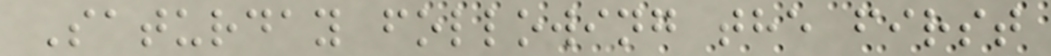Saturday following the first
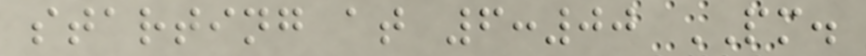starting at 6:00 PM.
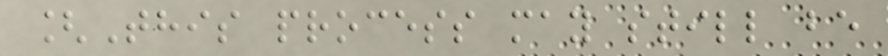[This process may still be
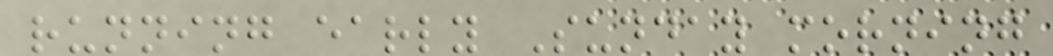running early Sunday morning
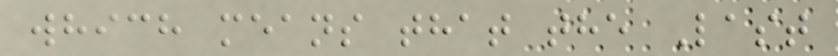which means that the Last
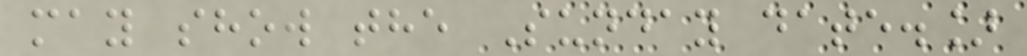may show the Sunday date.]
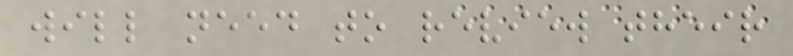will need to review their
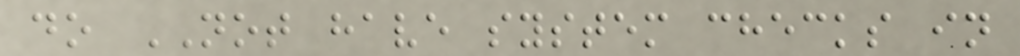do NOT have system checks in
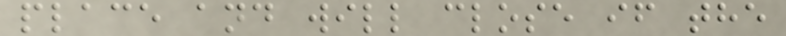place and will close if the
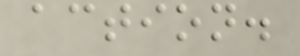action.
